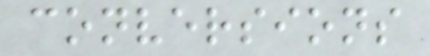conversions
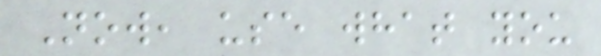Now, use what you
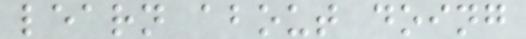learn about doing
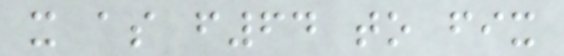x as f64 to fix
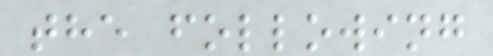the following
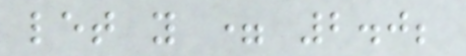let y = 2.0;
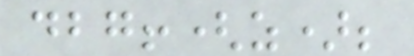dbg!(z);
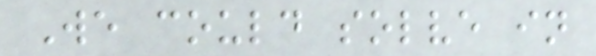We could solve in
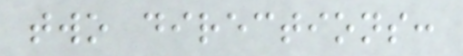two directions:
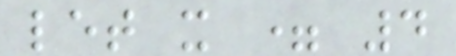let x = 4
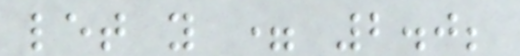let y = 2.0;
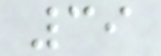39
